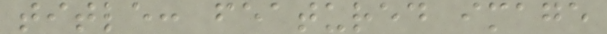title: featured image
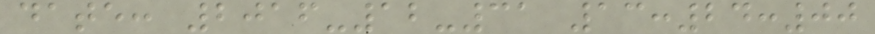date: 2016-12-31 13:24:00
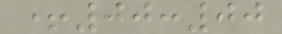+00:00
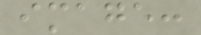image:
